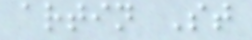artin St
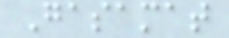Gasamat
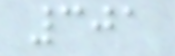301
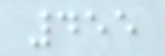455
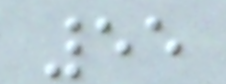55
